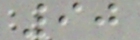90
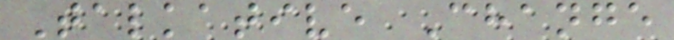Talkative Change
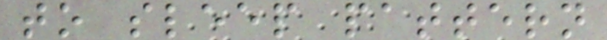to sleep pattern
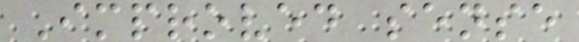Improved sense
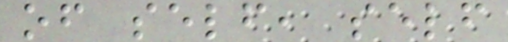of self, self
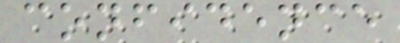confidence
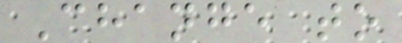Change to
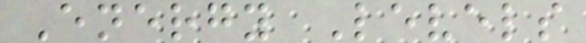Energy Levels
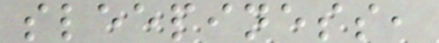sleepiness,
